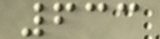633
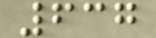637
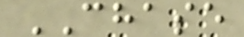CHASE
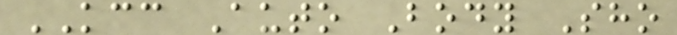KCC Auto Body Sho
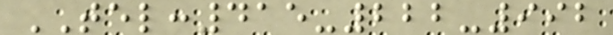TEL:415-222-992
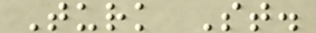Turk St.
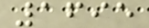1695
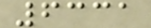6331
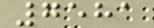7581
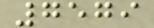7579
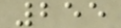255
